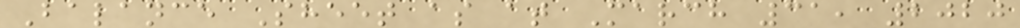Balance Sheet as at March 31, 2020
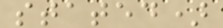stated)
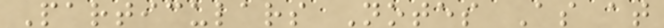Particulars Notes As at
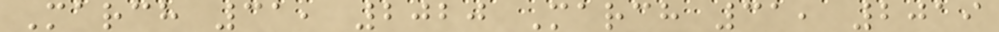March 31, 2020 March 31, 2019
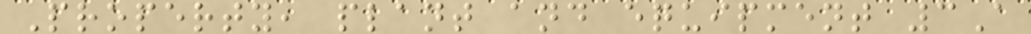Property, plant and equipment 3A
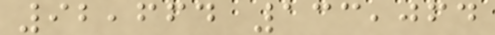92,664 133,064
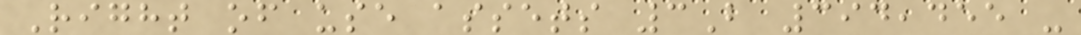Right of use assets 3B 394,455 -
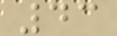43
